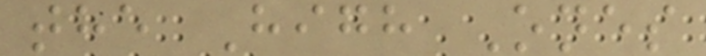the High Ones
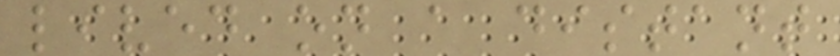lived on a distant
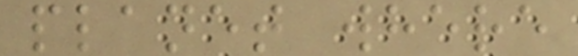planet where
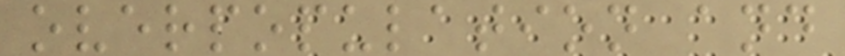overpopulation and
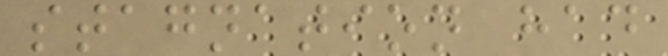stagnation had
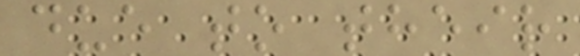due to their
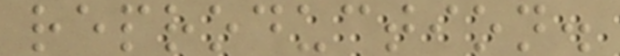reproduction.
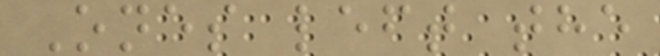Ones left the
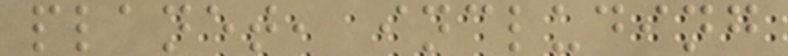planet, including
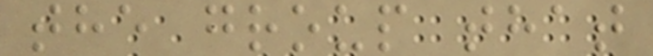the group that
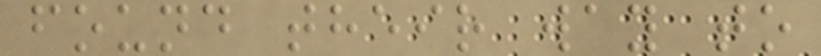found their way to
